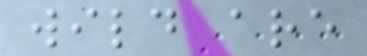wild are
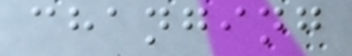changing
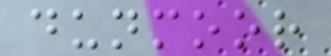dunmoor
